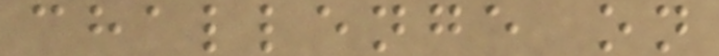challenge on
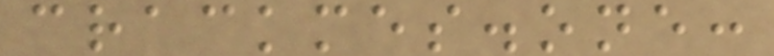crackmes.one:
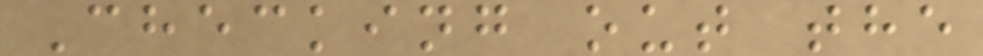Checking out the
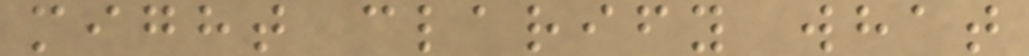might clarify what
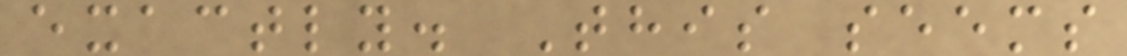exactly. This seems
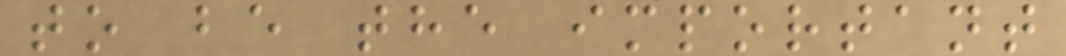to be the important
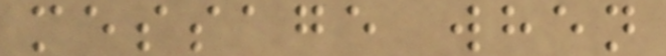message when
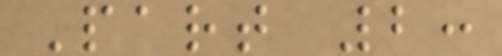Part 2:
